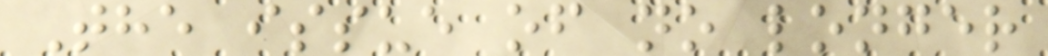The issue of no longer
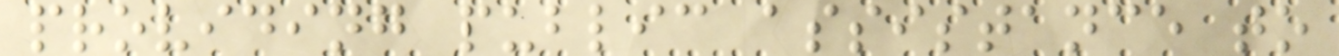providing public assistance to
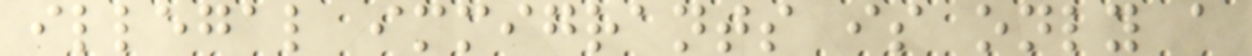illegal immigrants is only a
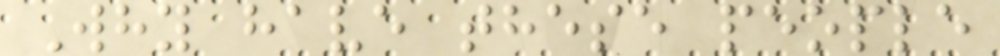Why have these people
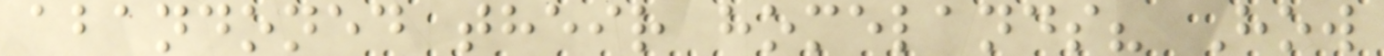abandoned their homelands? How
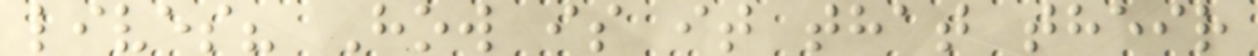lives? How is it that their
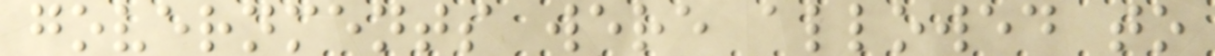governments were allowed to
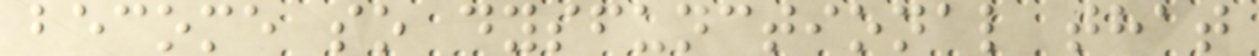become so dysfunctional that
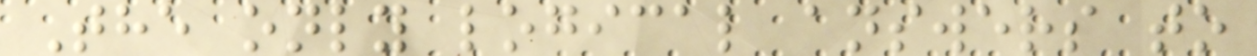The only logical answers to
